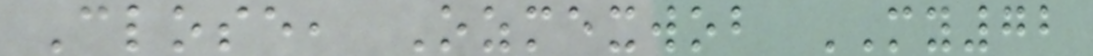Close, Ozmexwob MY72
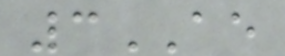3AE
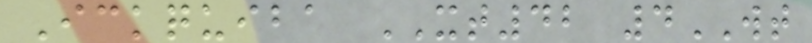Ickquiba XT42 4WT
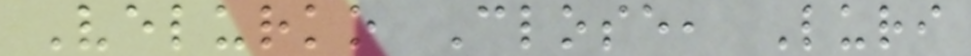Velurko Close, Luri
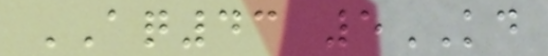AQ43 5KD
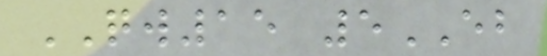QW15 5EB
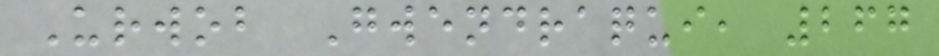Urwob Gwendraqui, 267
